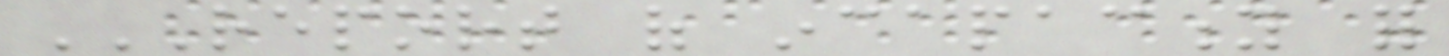REPORT OF INCAPACITY FOR
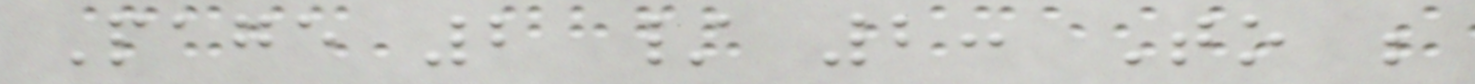Page 2 / 2: To be
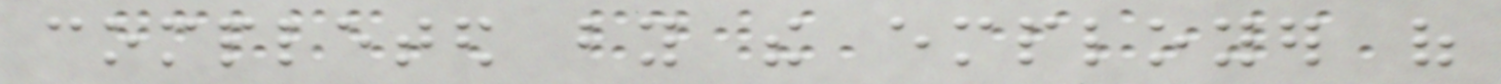completed by the employer of
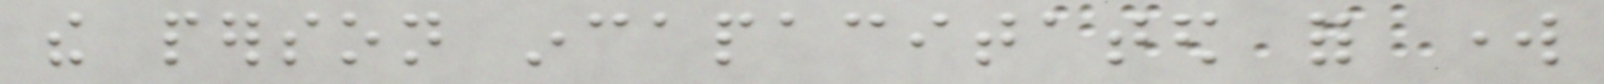the person incapacitated for work
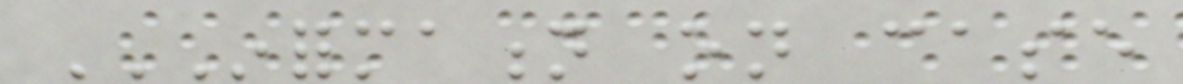INFORMATION ON CASE
